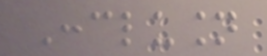Conclusion
